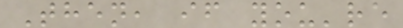Then, if you're
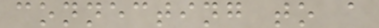connecting to a
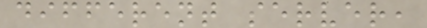different server,
